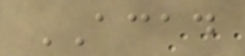ACAD
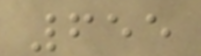655
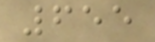655
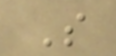S
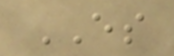ES
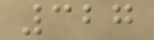327
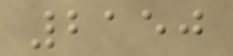2150
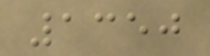1350
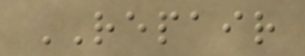REPAIR
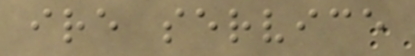ire service
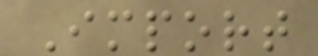Import
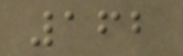162
